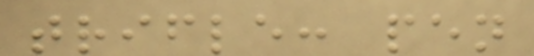trifle: pen
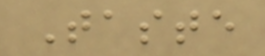Taste
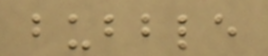bubble
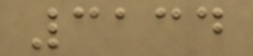3134
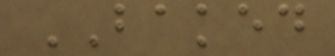BAKED
